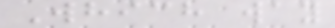Which way
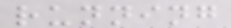running
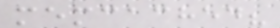memcached?
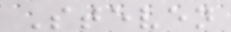Steven
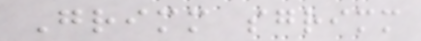Grimm sgrimm
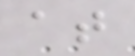at
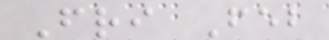Fri Feb
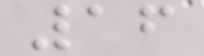16
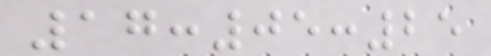17:05:25
